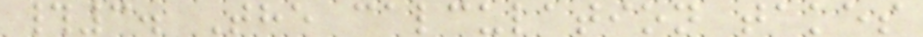#3. The calculation takes
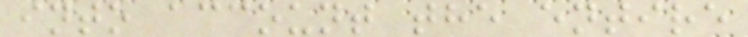into account the entire
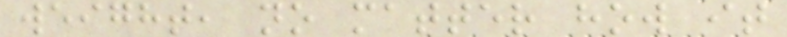weight, no matter how it
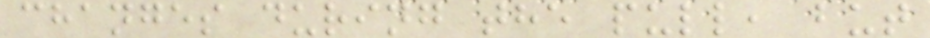changes during the pull, but
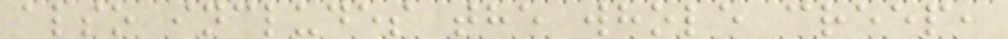also includes the whole creep,
